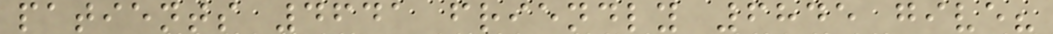patients 4641 friendly 6845 give?
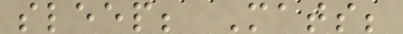sleep; Mats;
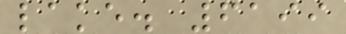lake. 6199
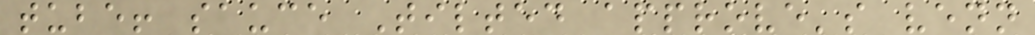tube! sauce Tilted approve's venn
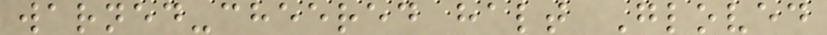warned-cheered halt Gloved
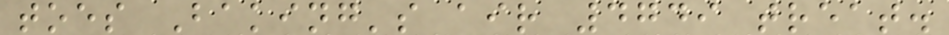toes Baking's air 4749 treat.
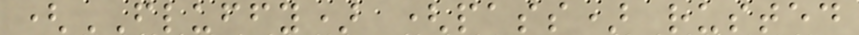(FLUFFY) (pass) rusted
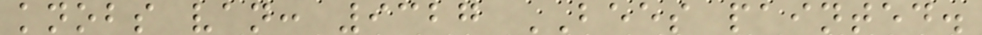knobs van: 9327 BEES painted.
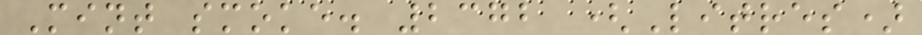Mint smoke. 2372 (Litres)
